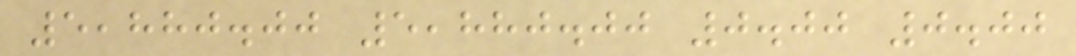5,880.00 5,880.00 0.00 0.00
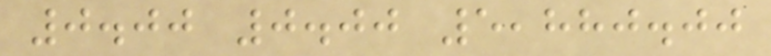0.00 0.00 5,880.00
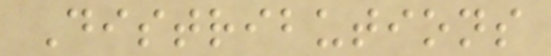Distributions
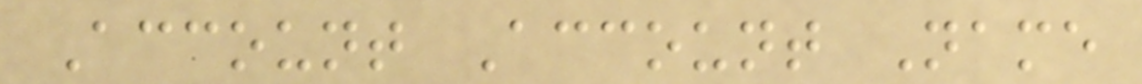Account Account Name
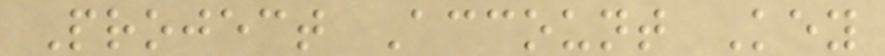Project Account Key
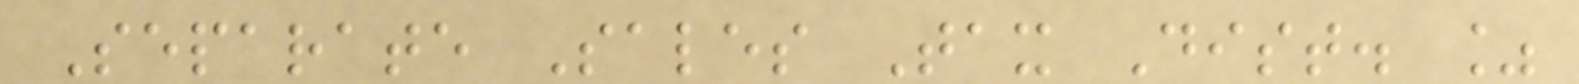Separate Sales Tax Dist. %
